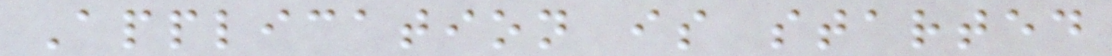Application is started
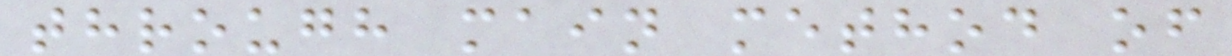through main method of
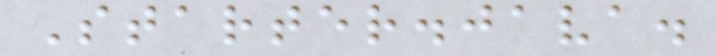Starter.java.
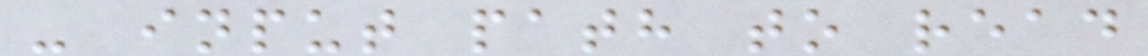- input path to read
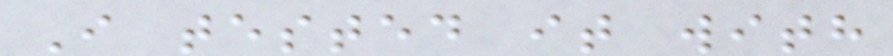I tested it with
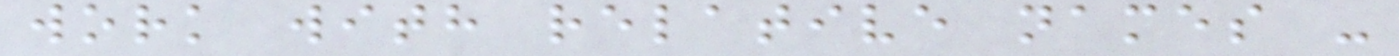work with relative names -
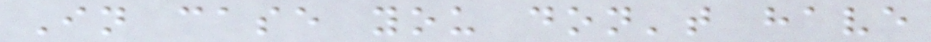In case you don't have
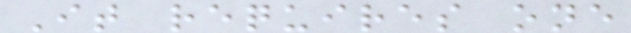It requires one
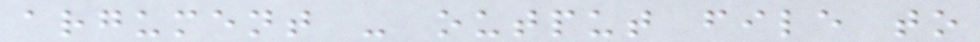argument - output file to
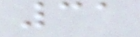31
